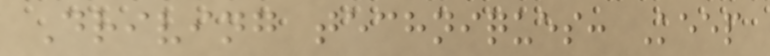Driving techniques: Keep
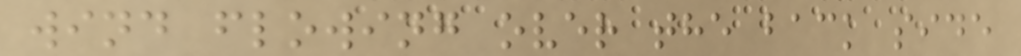wind flowing over the back side
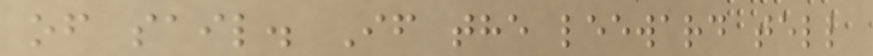of sail. If the leeward tell
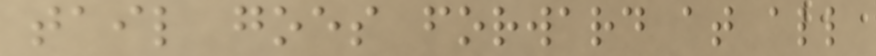tail goes forward at all
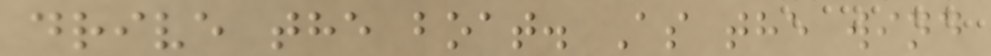drive the boat. As the wind
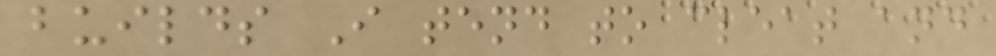builds I tend to cleat and
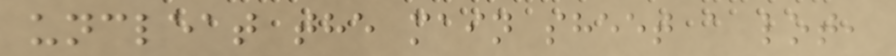uncleat the main sheet a lot,
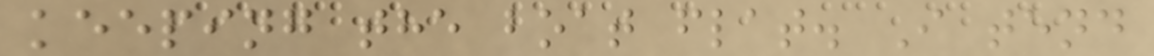keeping the boat flat. I tend
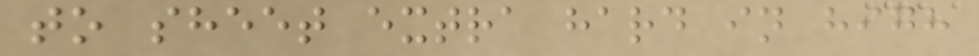to sheet extra hard in high
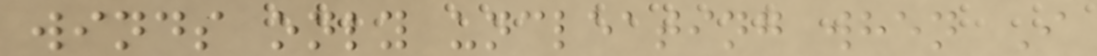winds only uncleating when I
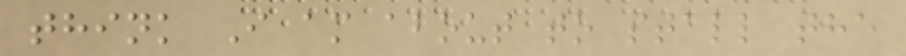think I am about to stall the
